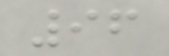96
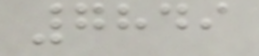7849
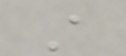A
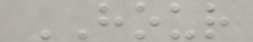HOUR
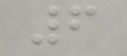6
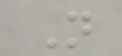N
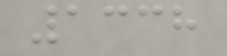1338
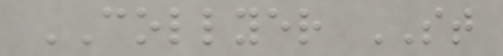COLLYER ST
